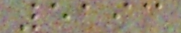5193
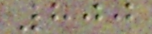800
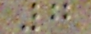7
